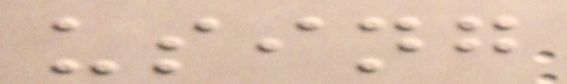using
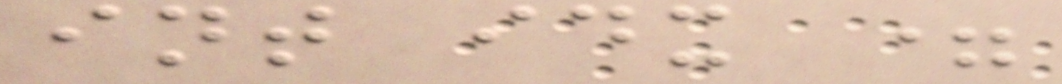int idx =
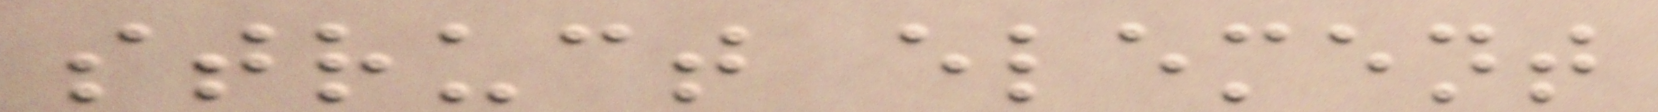struct element
